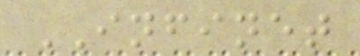INFINET
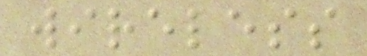wireless
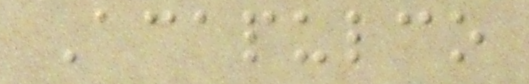Acapulco
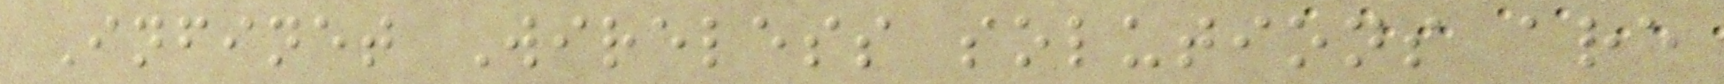Infinet Wireless solutions are
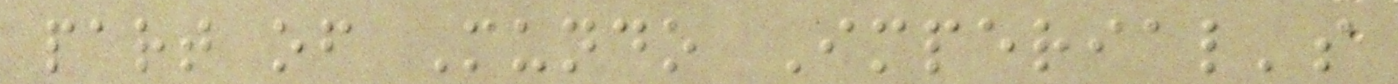part of Mundo Imperial's
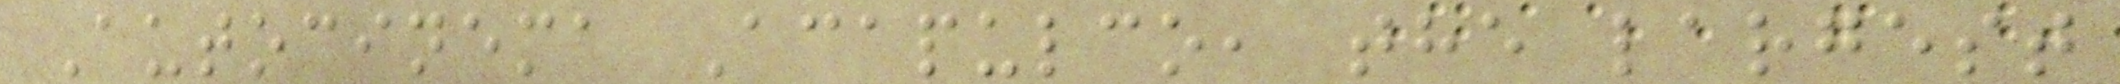Autocinema Acapulco, the largest
